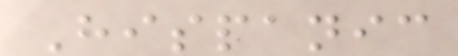Hispanic
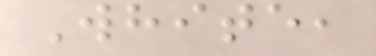White,
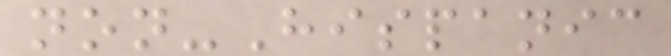non-Hispanic
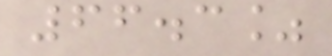66.3%
